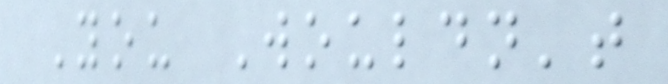You Wouldn't
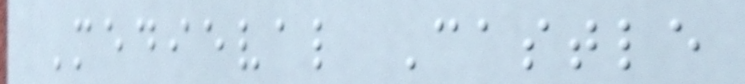Medieval Castle
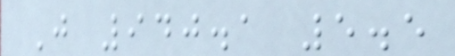J 940.1 5.5
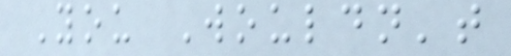You Wouldn't
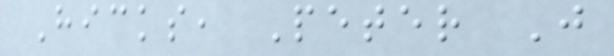Hicks, Peter J
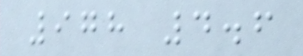978 4.6
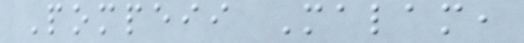Pompeii Malam,
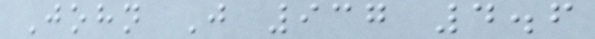John J 937 4.6
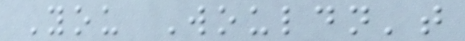You Wouldn't
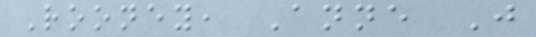Rooney, Anne J
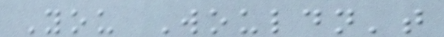You Wouldn't
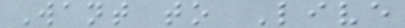Want to Live
